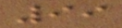99
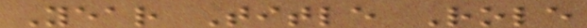Year Title Role
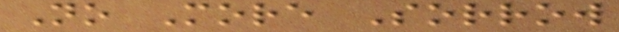No More Sorrow
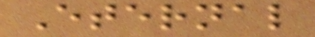Eternal
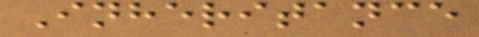Inheritance
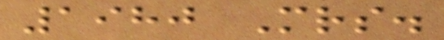1980 Mrs.
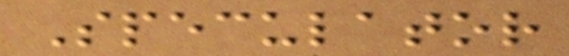Speculator
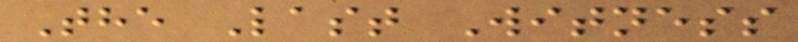The Last Witness
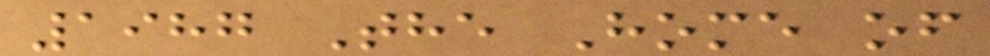1987 The Home of
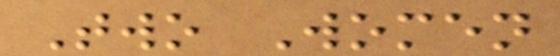Two Women
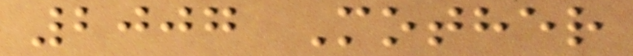2007 Mother
